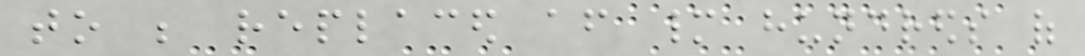to be replaced after many hundreds of
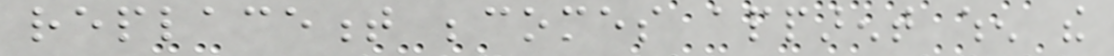replacement becomes apparent when the
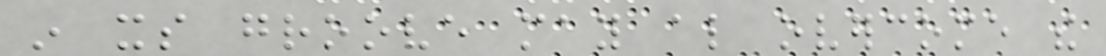in its groove may also overcome the
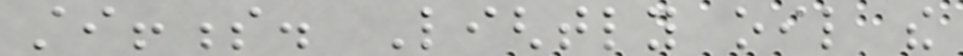stiffness. Lightly oil the
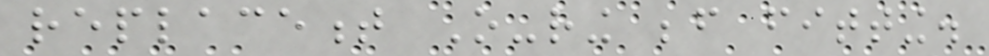replacement O-ring before fitting.
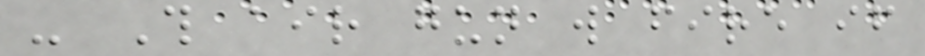- This air gun will fire if
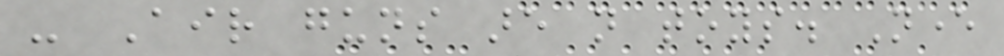- Air guns are not toys. Never
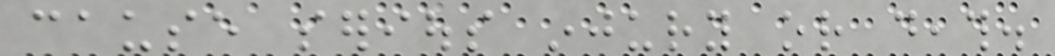cause serious injury or death.
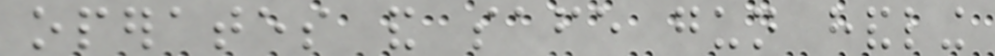operates and safe gun handling
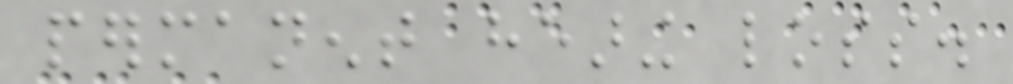permanent hearing loss.
